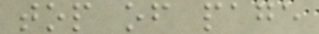top of page
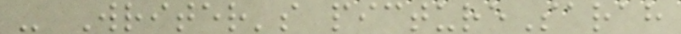- Writer's pictureSarah
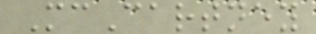McCartney
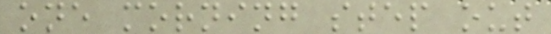one morning step out
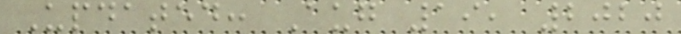Updated: Aug 19, 2020
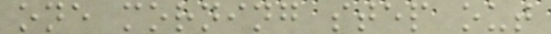one morning step out
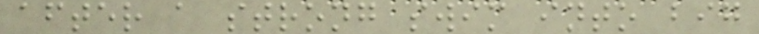after a strong swim into big
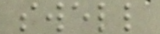swell
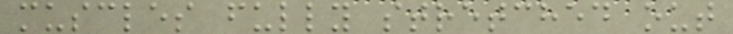muscles fully stretched out
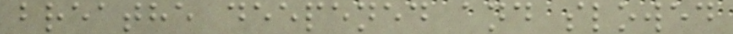breathe deepened and slowed
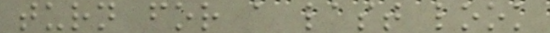turn for a last look
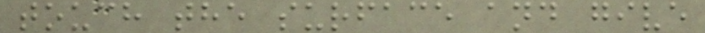touch the surface and give
